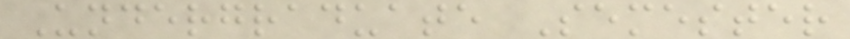Undergraduate Semester
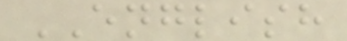ENGLISH
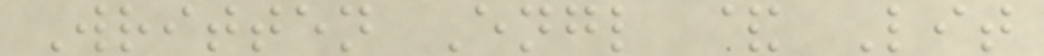Written Engl & Lit
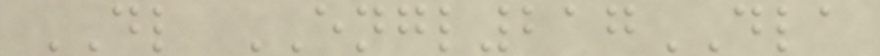DL ENGL217DLA
